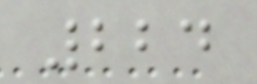224
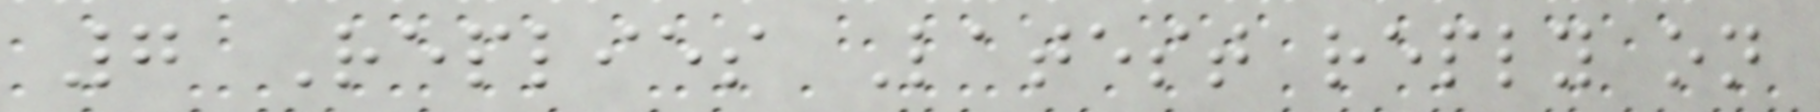7 Replies Latest reply on
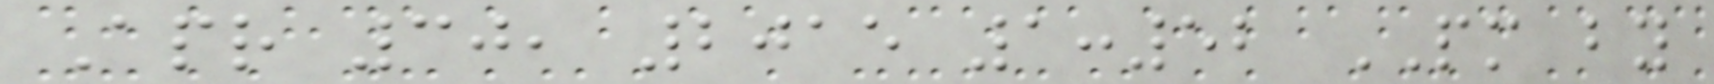Apr 30, 2015 1:52 PM by
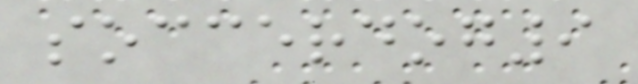soccerdog9
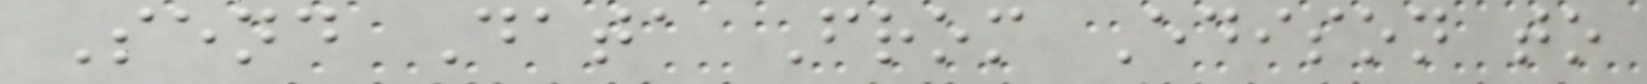Send Data From Edison to
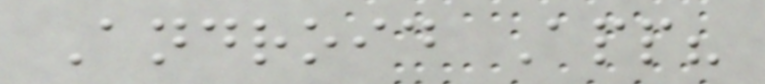Android App?
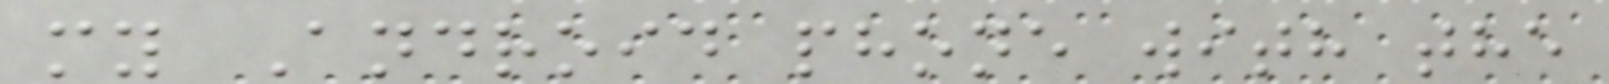my Android phone with the
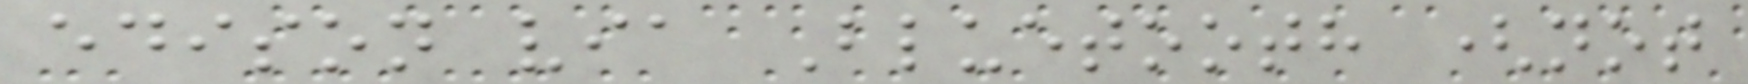edison via Bluetooth (not
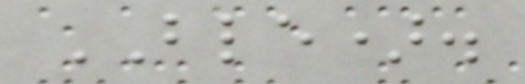BLE).
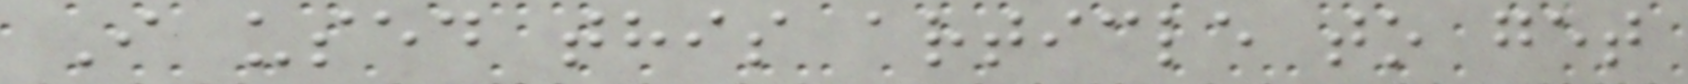I used this article to get
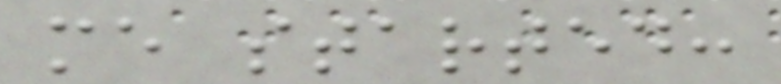me started:
